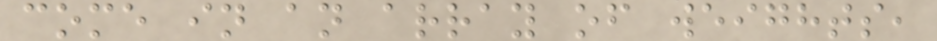come in an array of weights,
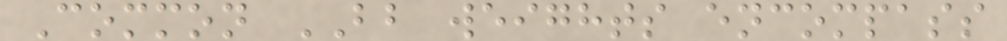Common BB weights encompass
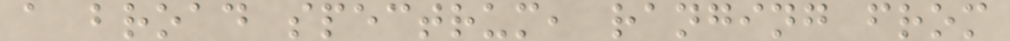a broad spectrum, ranging from
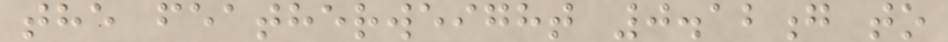the featherweight 0.12g to
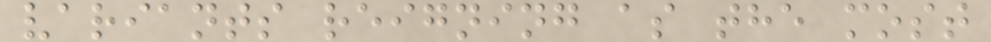variants reigning as the most
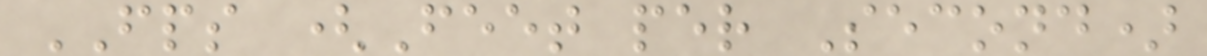FPS (Feet per Second)
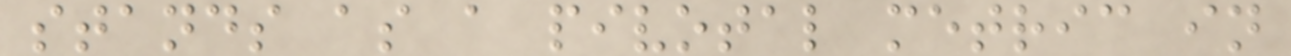stands as a pivotal metric in
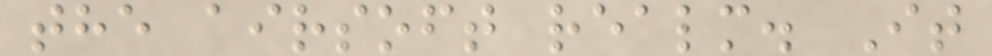the airsoft realm. It
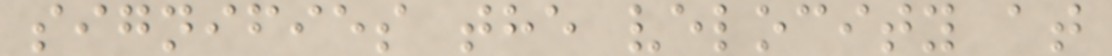signifies the velocity at
